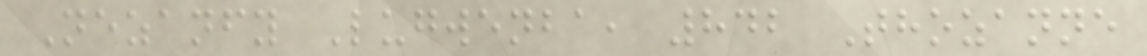Nezanfy Lugwenba, 842 Thozanne
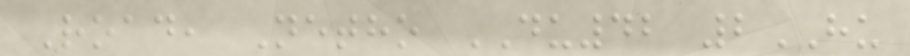Road, Netho DU42 2HU
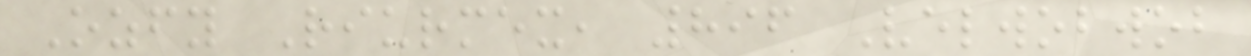Ozfy Riurmex, 896 Velwobwob
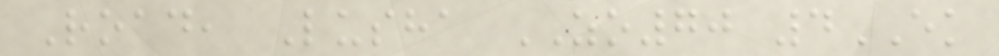Road, Lusha ZO70 4EK
